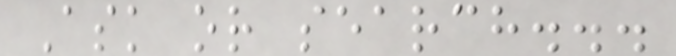Ask or search...
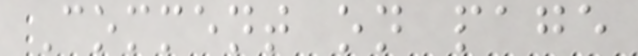Comment on page
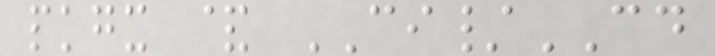pkgx & CI/CD
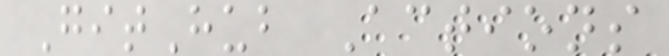GitHub Actions
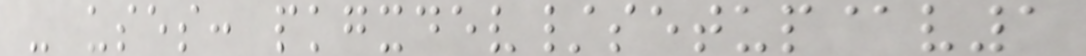- uses: pkgxdev/setup@v1
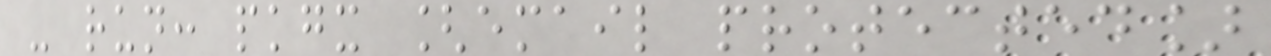- run: pkgx [email protected]
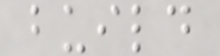build
